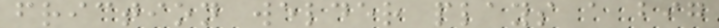friction welder plays a big
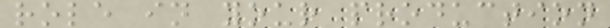role in your production
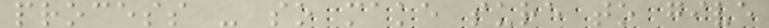process - so make sure to give
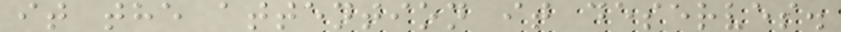it the attention it deserves.
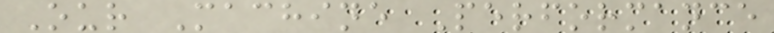Our Machine Performance
